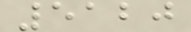5120
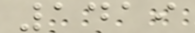1419
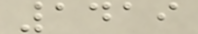1419
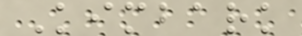Kimbark
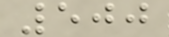500
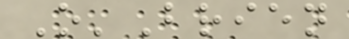O'Brien
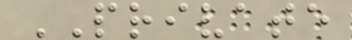PRIVATE
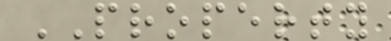PROPERTY
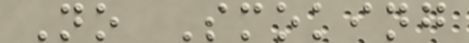No Smoking
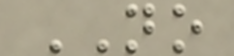NO
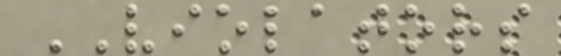VIOLATORS
